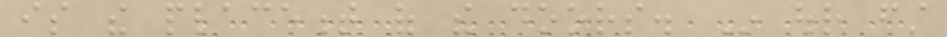is the placement of the doors. In our first
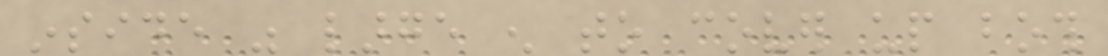inside was large enough to cover up both
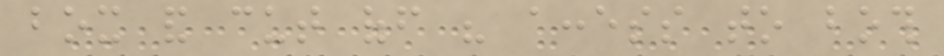box and cut off his access to both
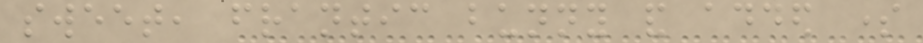sweet, frantic bunny and added some
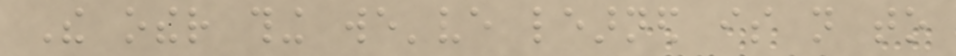The other thing we've learned is not to
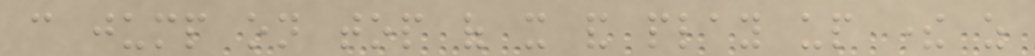can jump on top of it and play up there as
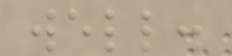well.
